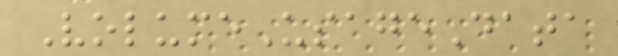VolumeUsageData
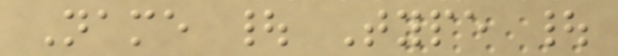Name | Type |
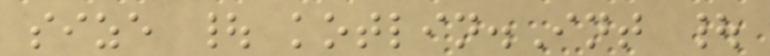size | kotlin.Int |
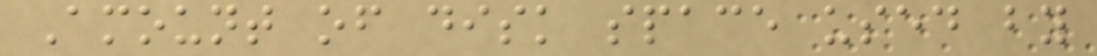Amount of disk space used by
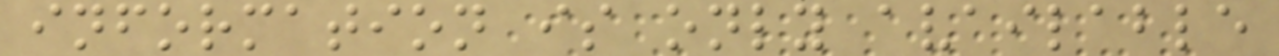information is only available
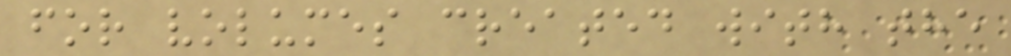for volumes created with the
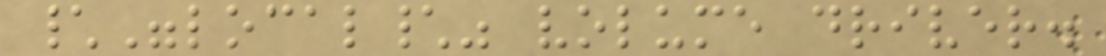\"local\" volume driver.
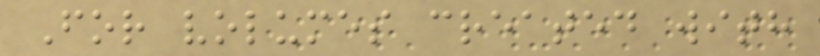For volumes created with
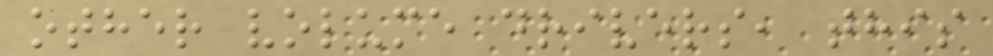other volume drivers, this
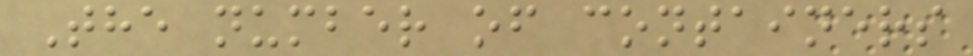The number of containers
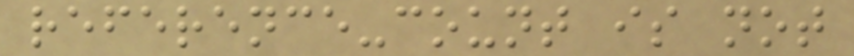reference-count is not
